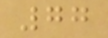77
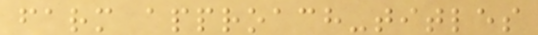farm approach-titles
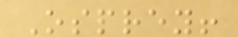Osprey!
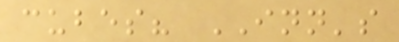cubes? INN's
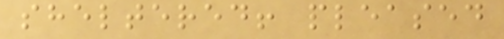sheltered! pleased
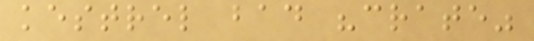kestrel bad "crate"
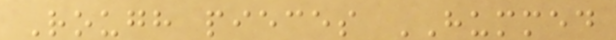Rough pieces HUMMED
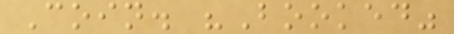Coin. "Booked"
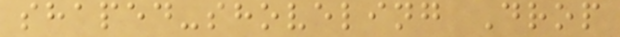shaped-shoveling Drop
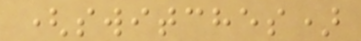(switches)
